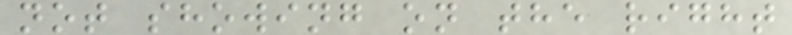not showing on the right
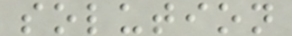solution
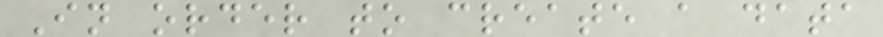In order to create a data
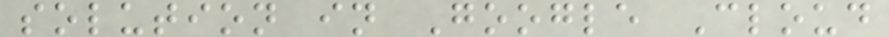solution in Google Cloud
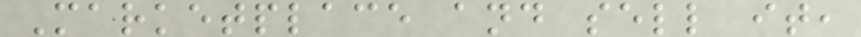Marketplace and sell it,
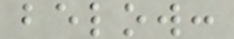below:
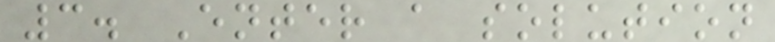3. Enter a solution
